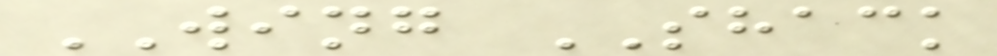WING SHACK
